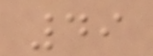49
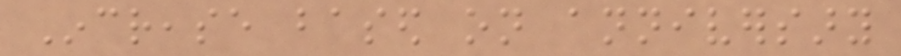Increase based on anniversary
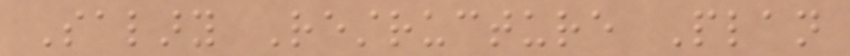Salary Restructure Plan
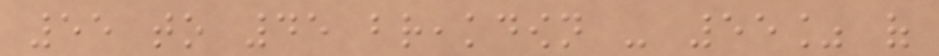55 to 45 breakdown - 55% of
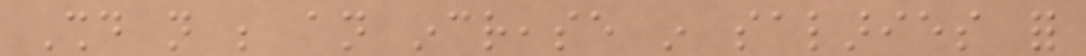Should not be an increase in salaries for
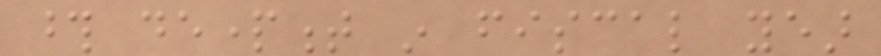those department in fiscal year
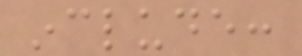include:
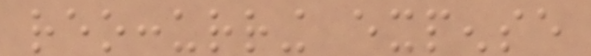reoccurring expense
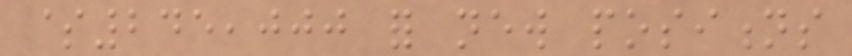$245,000 for new positions
